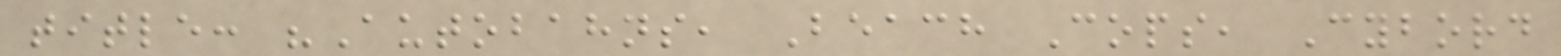title: "Autobahns, Beach Cops, Cybord
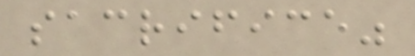sacrifice"
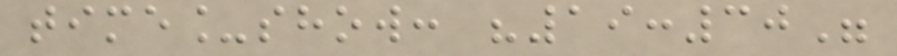time_show: "19:30"
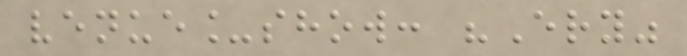venue_show: "Ery"
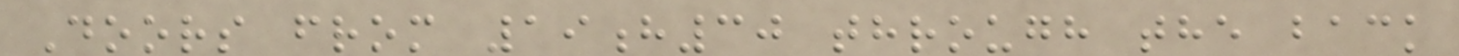Doors from 19h30 through the back
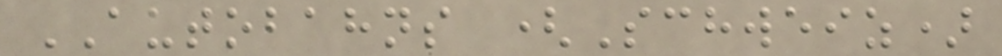AUTOBAHNS (Schweiz)
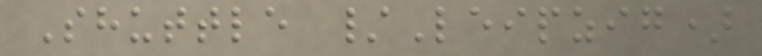Shuttle /Leipzig)
